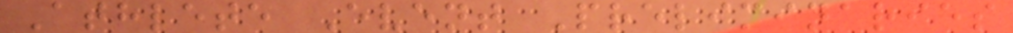Athlete Event Preliminaries
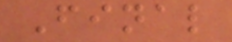Final
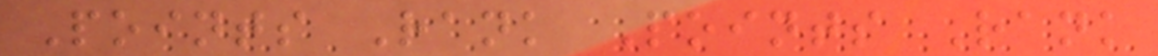Points Rank Points Rank
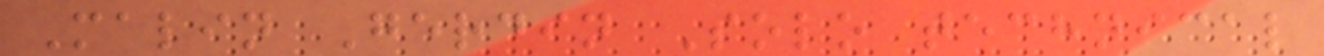Malin Gerdin Solo technical
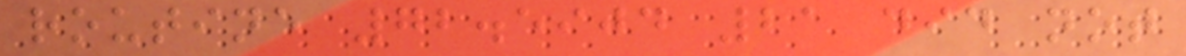routine 72.5904 21 did not
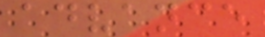advance
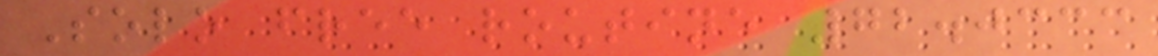Solo free routine 72.0333
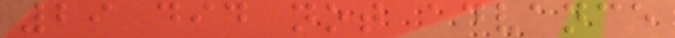29 did not advance
